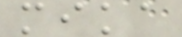mika
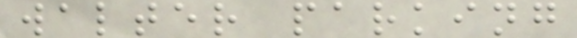walter parking
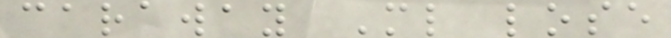caraway Ml lose
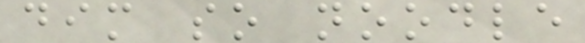dim so noodle
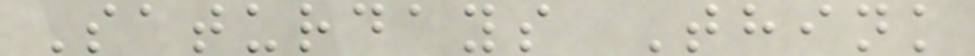Saturdays Think
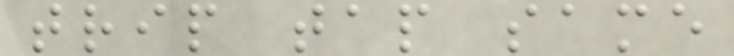trip tap same
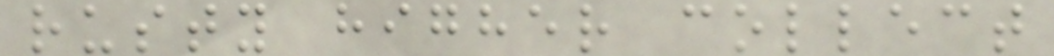rusty higher collect
